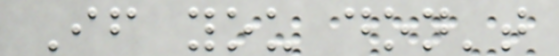If you don't
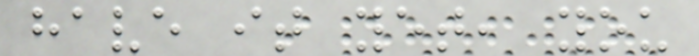have it yet, you
